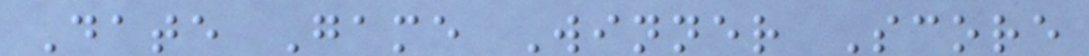Date Game Winner Score
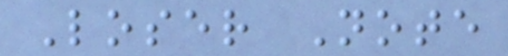Loser Note
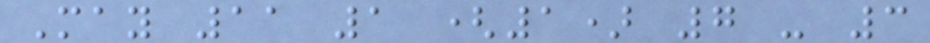May 11 1 (1) 7 - 3
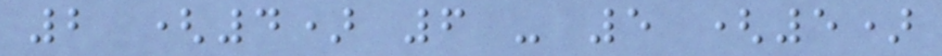2 (4) 6 - 5 (5)
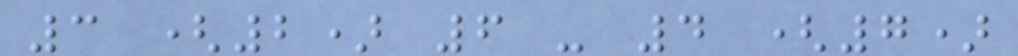3 (2) 6 - 4 (7)
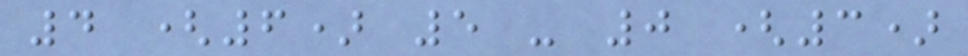4 (6) 5 - 0 (3)
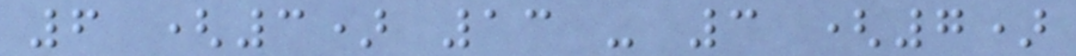6 (3) 13 - 3 (7)
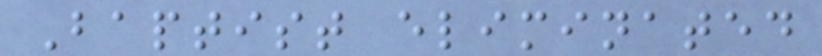Baptist eliminated
